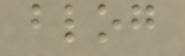blog
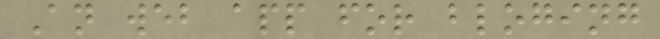An web app for bloging
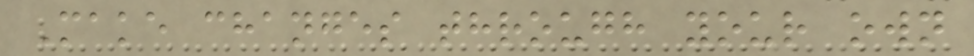Make changes through your own
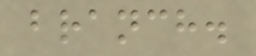branch.
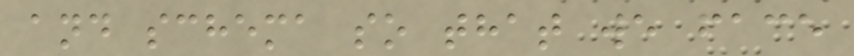and schema so that we face
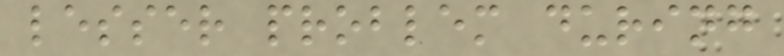lesser problem during
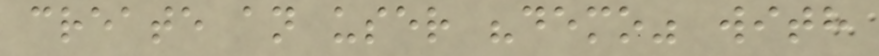create an user "demo" with
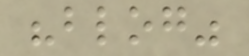"blog"
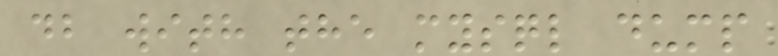db with the mysql dump
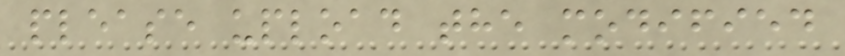please upload the modified
